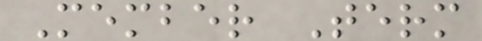Member Term
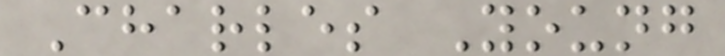Charles Young
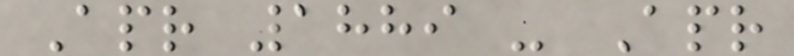Apr 1889 - Apr
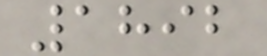1892
